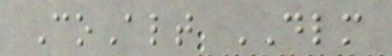CoAlt DLM
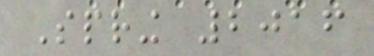Spring 2016
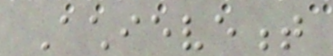Achievement
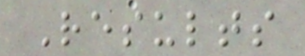Results
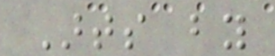Arts by
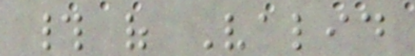# of Valid
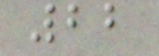22
